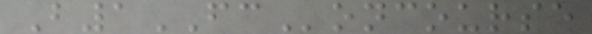B1FConcourse
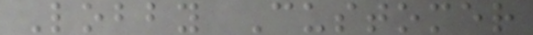Lobby Customer
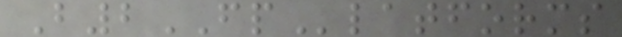B2FPlatforms
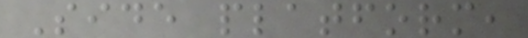Side platform,
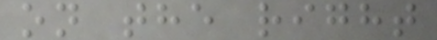on the right
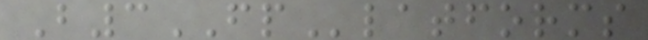B3FPlatforms
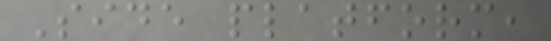Side platform,
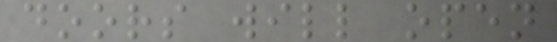doors will open
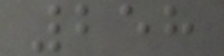258
